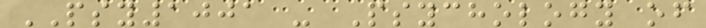PSY1001 - Psychology of
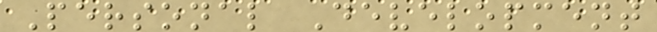Personal Development
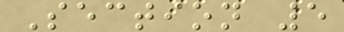Section 5
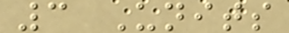3 Units
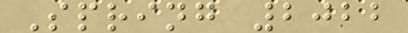Spring 2022
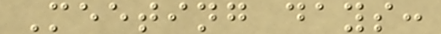Meeting days:
